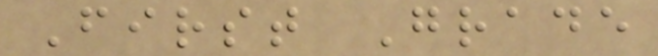First Grade
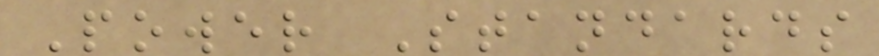Power Standards
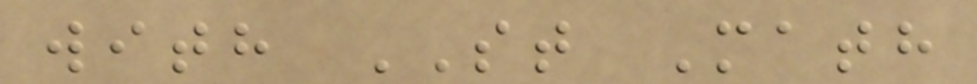with ST Math
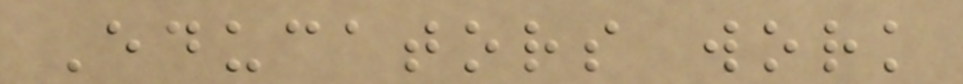Educators work
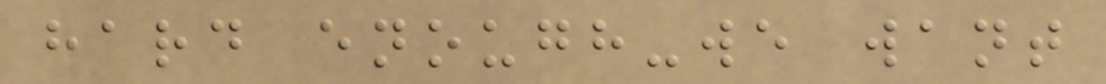hard enough-we want
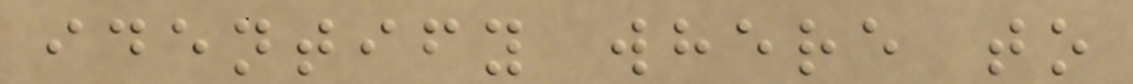identify where to
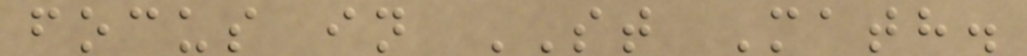focus in ST Math.
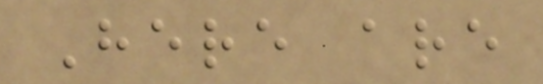Here are
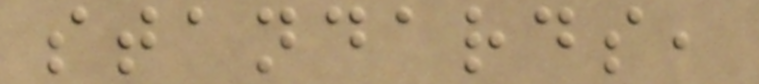standards,
